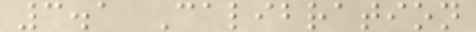3.1 Calibration
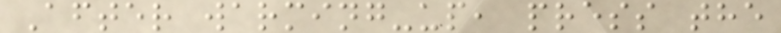After warming-up, press the
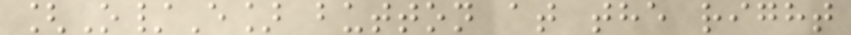[O/E] button at the right
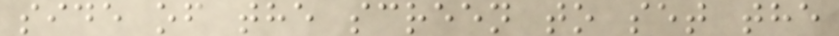side of the screen to set the
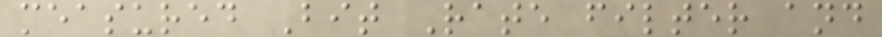measured Bit Rate filter and
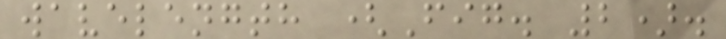wavelength (Fig. 2).
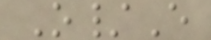O/E
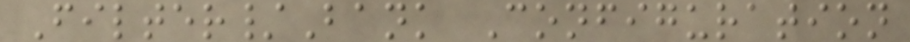Filter/Bank Configuration
